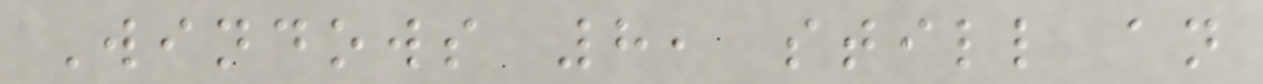Windows 8, still an
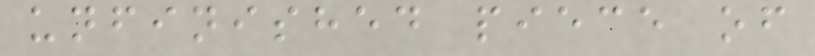unfinished piece of
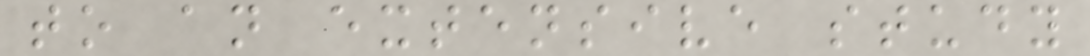to an extensive study
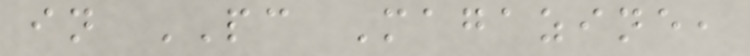in PC Magazine,
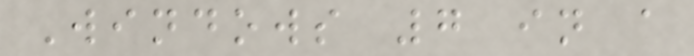Windows 7 in a
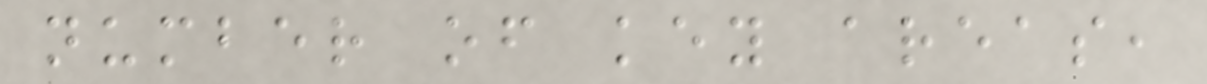number of key areas,
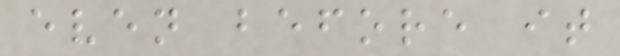even before it
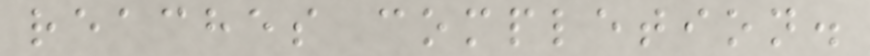reaches completion.
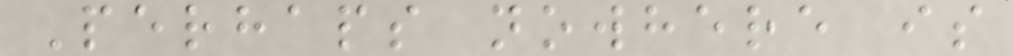Perhaps nowhere is
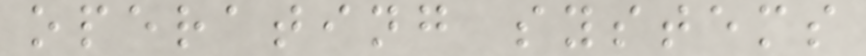operating systems
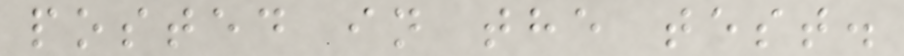posted in the test.
